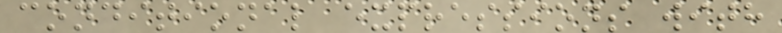conditional expressions with
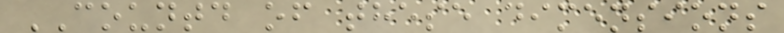COUNTD of these dimensions
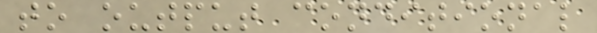to output conditional
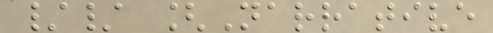// [Narrative
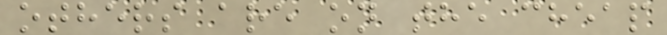others are on the cheap
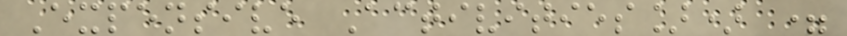Expensive Activities]) =
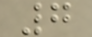7
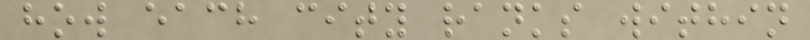how each city ranks within
